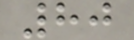80
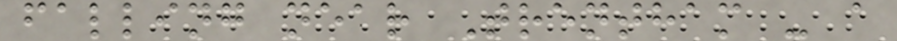falling near Trentham - a
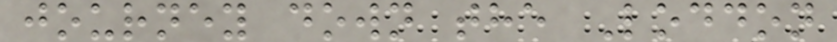journey down the Loddon
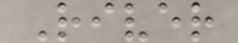River
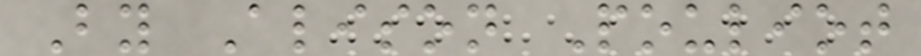By Alison Pouliot
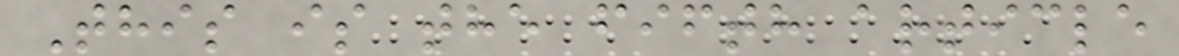This is the fifth article
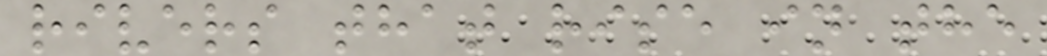rivers that rise in the
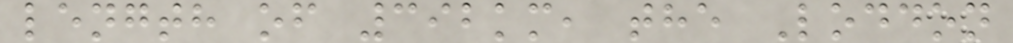length of 392km, the Loddon
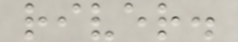river.
